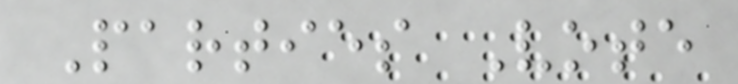Parties Vote
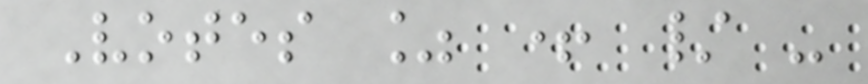Votes % + / -
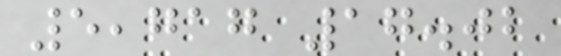5,717 17.02
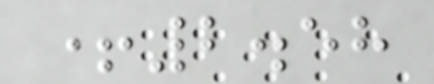+2.58
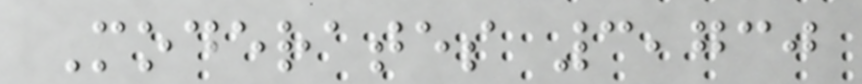Moderates 3,730
